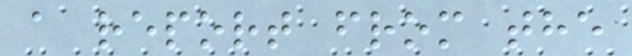a report from the
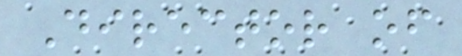Director of
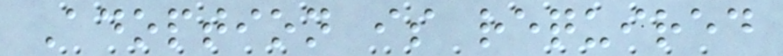Adoption is required
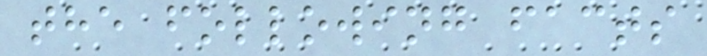the following facts
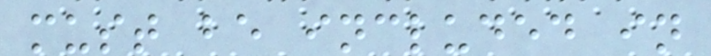must be included in
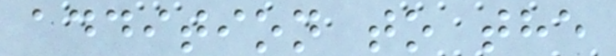addition to the
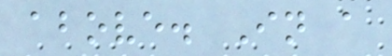above. In a
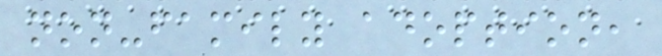non-family adoption,
